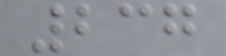237
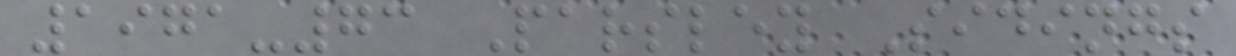1971-73 Parsley Sidings
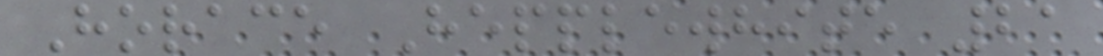Horace Hepplewhite 21
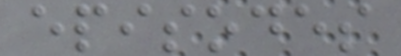episodes
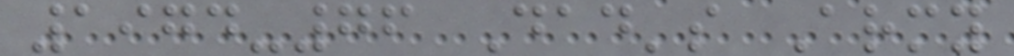1974-76 Dad's Army
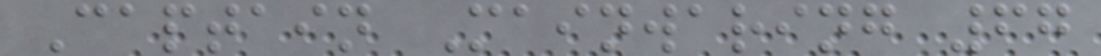Captain Mainwaring 67
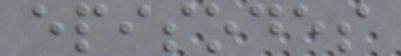episodes
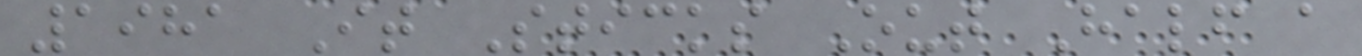1981 It Sticks Out Half a
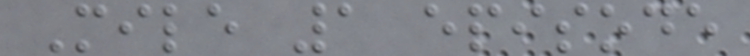Mile 1 episode
